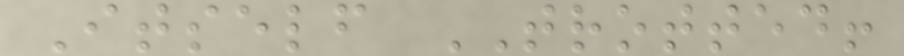Itself TROTTED!
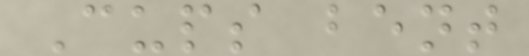Cups bent
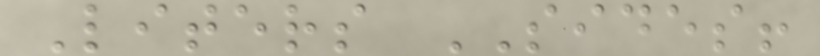Liters SIDES!
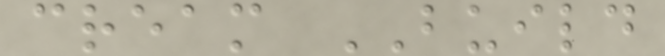cream BUILD
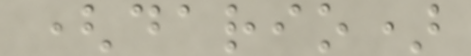(dario)
